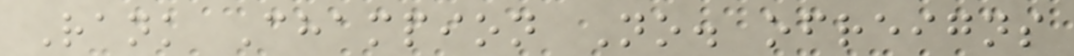Rank Champion No. ofreigns
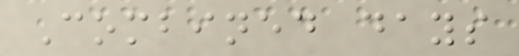Combined days
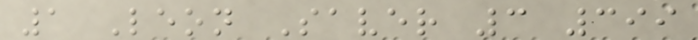1 Leon Saver 3 399
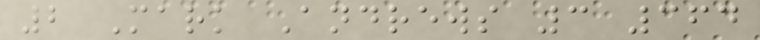2 Mark Andrews 3 364
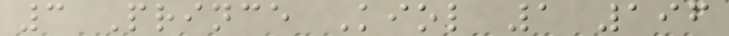3 Prince Kiol 1 196
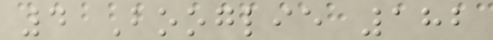4 Booglie 182
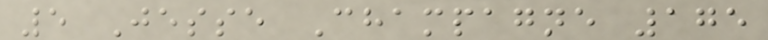5 Jesse Champagne 175
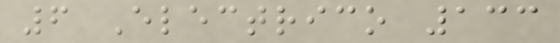6 Electrico 133
